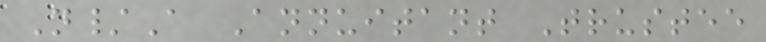N/A Annuitant Trustee
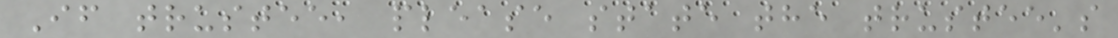If trustee, please state the trustee's
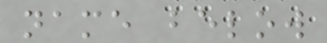name below
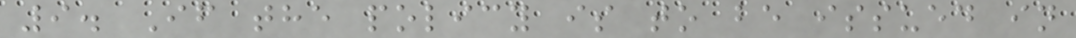9. If the policy is to be issued in
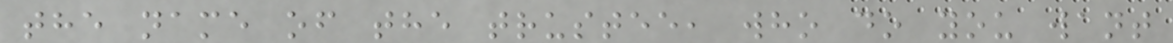the name of the trustee, who do you want
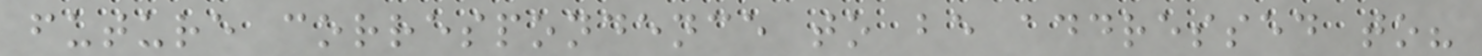future correspondence to be addressed to?
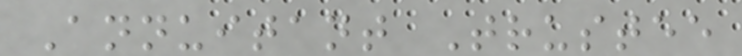Annuitant Trustee
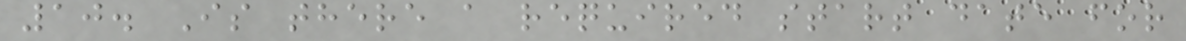10. Is there a required start date for
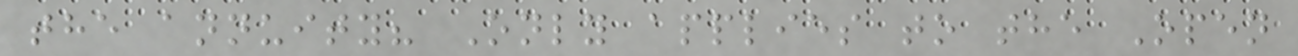the annuity? Only applies to the Open
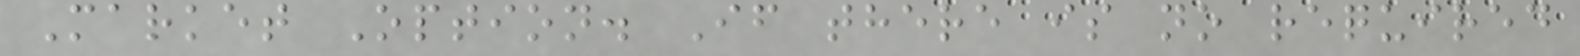Market Option. If there is no required
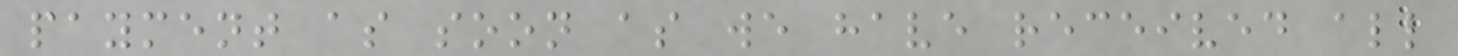payment as soon as we have received all
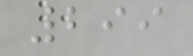299
